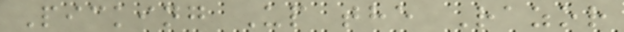Picking Up the Razor
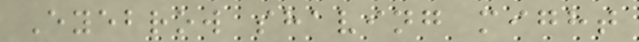Eyebrow shaving might
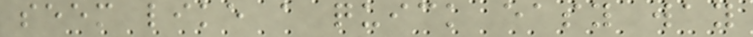seem like a quick easy way
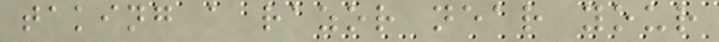taking a razor near your
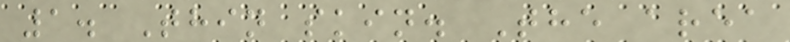1. Thin skin. The area
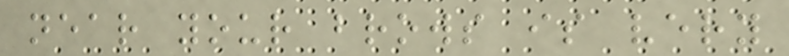near your brows is very
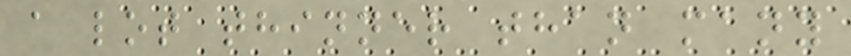a lot thinner than many
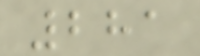281
